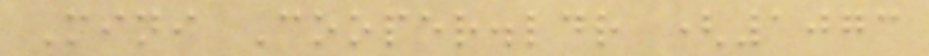Mini Cooper.ldr (1073
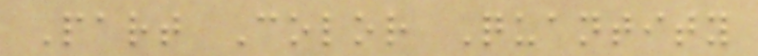Part Color Quantity
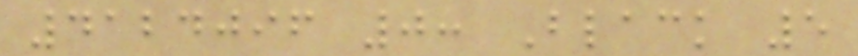4124096 0: Black 5
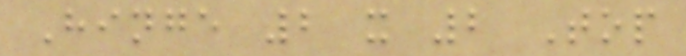Hinge 2 x 2 Top
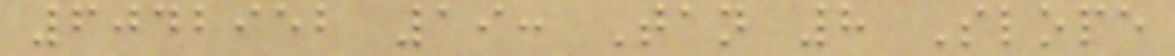6042952 19: Tan 8 Slope
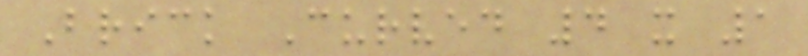Brick Curved 4 x 1
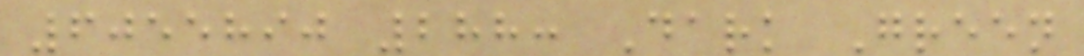6055890 288: Dark Green
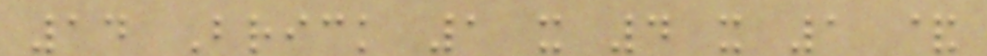14 Brick 1 x 4 x 1 &
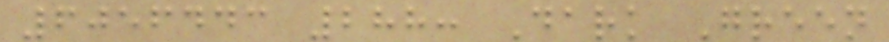6056443 288: Dark Green
